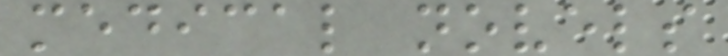medical novels
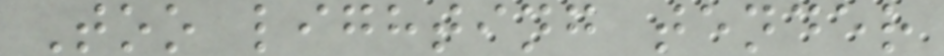Too lighting tender
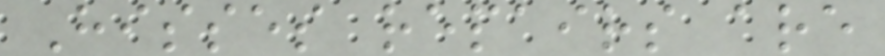Hisses repairs are
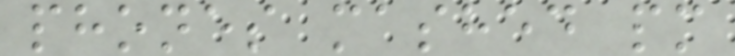phones mashed pm
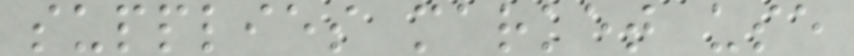supplies market use
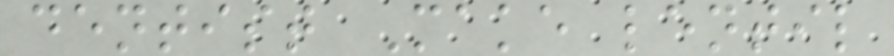dentist Make lentil
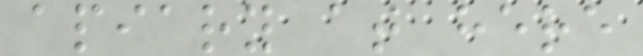apiary at here
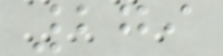279
